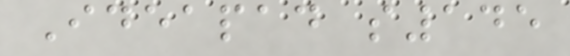Ideapad s145
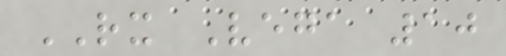RX Vega 10
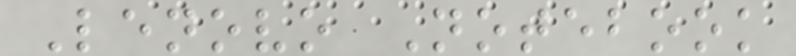Lenovo Notebook
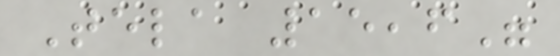Tela 15,6"
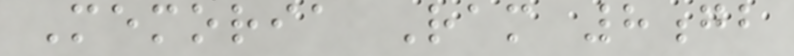Memoria Ram 8gb
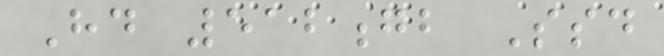Hd 512gb Ssd
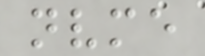nvme
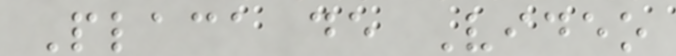Placa de Video
